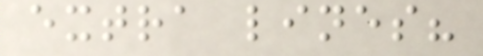extra lines?
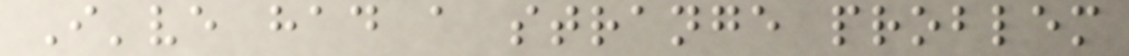I've had a strange problem
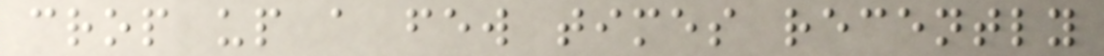crop up a few times recently
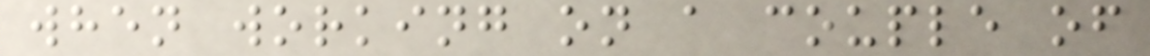when working on a couple of
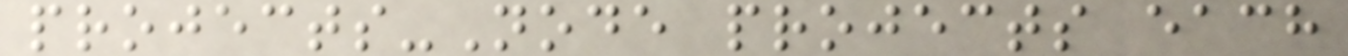projects-Node projects each
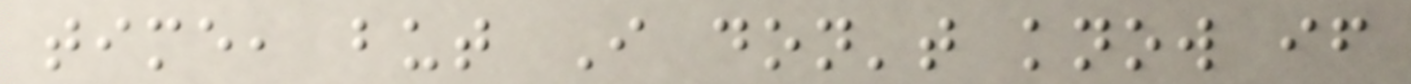time, but I don't know if
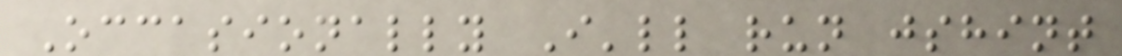Occasionally I'll run jshint
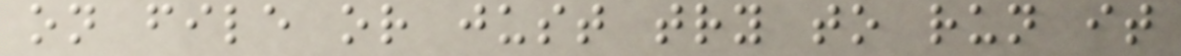on file or just try to run it
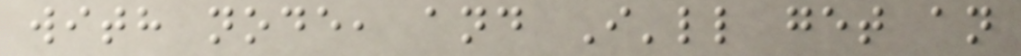with node, and I'll get an
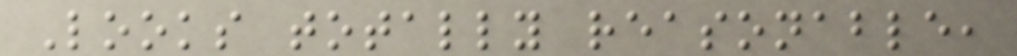Looks totally reasonable,
